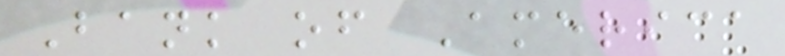Bank of America
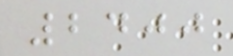2400
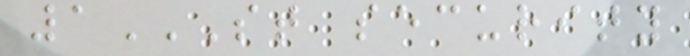1ST SECURITY
